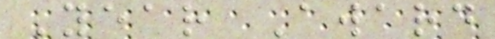Year Award
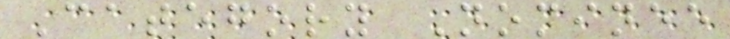Category Nominee
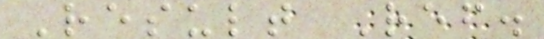Result Ref.
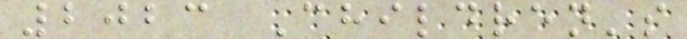2023 Children's
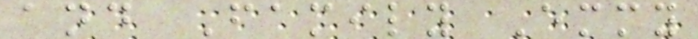and Family Emmy
